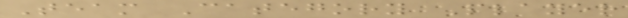Team Category Player
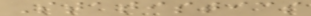Statistics
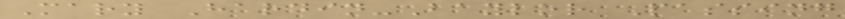Mary Hardin-Baylor Passing
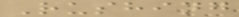Rushing
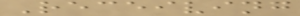Receiving
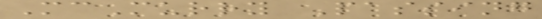McMurry Passing
